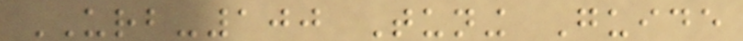URB-100 Tuning Guide
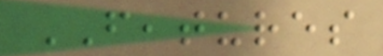FEATURES
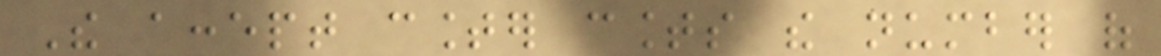The accept counter counts the number of
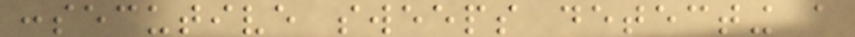consecutive sweeps detecting a
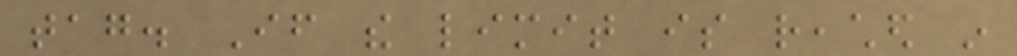tag. If the limit is reached in
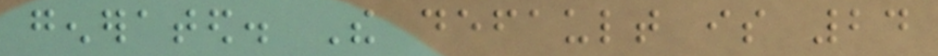generated. The default is 24
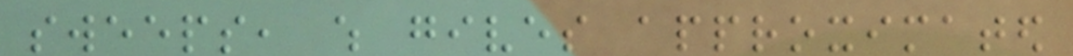sweeps, which gives approximated
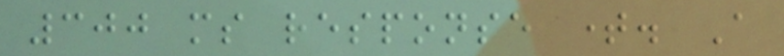300 ms response time. A
